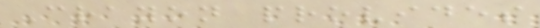Crayon provides
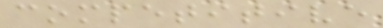competitive
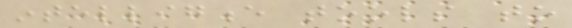intelligence tools to
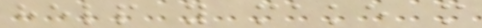help you make more
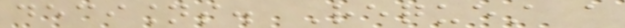decisions. Request a
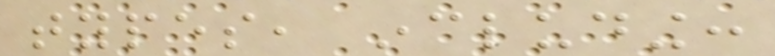types, including:
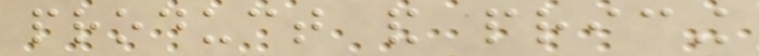product and pricing
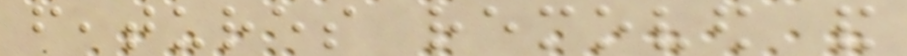features removed and
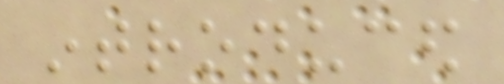introduced
